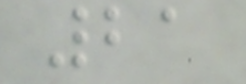21
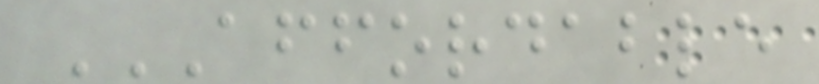AFFORDABLE
